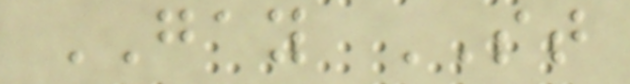GAY ST
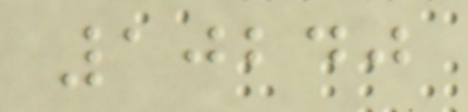10240
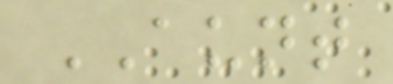AUNT
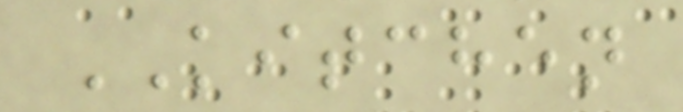KITCHEN
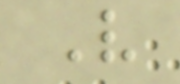V
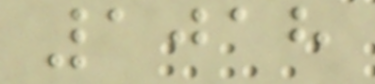1018
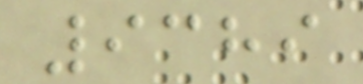9389
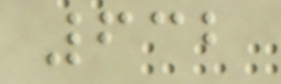632
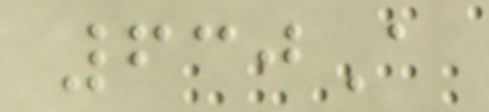630A
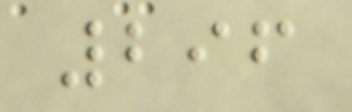296
